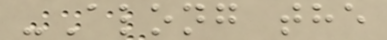-Along the
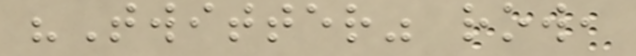"Twitter" row,
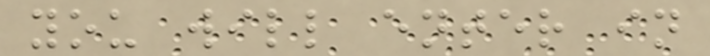you will enter in
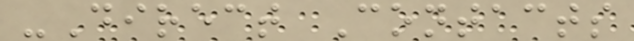-Direct Contacts
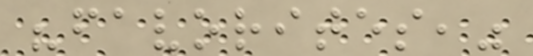"favorites,"
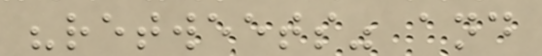"retweets" and
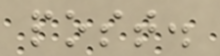post.
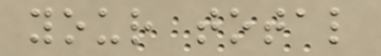your total
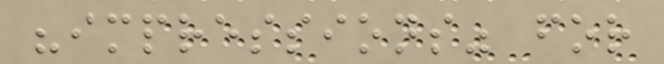"impressions" for
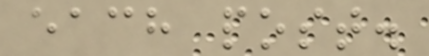each post.
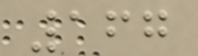167
